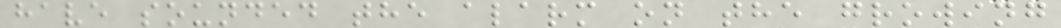have sounded the alarm on the growing
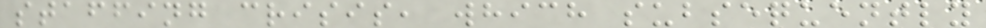staffing crisis, which subsequently
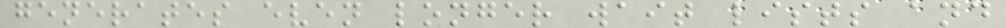generates even longer wait lists and
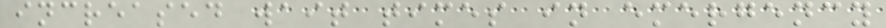increased wait times in emergency
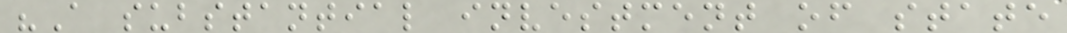"A substantial investment of state
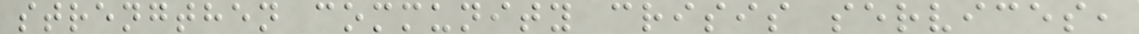strengthen community crisis services,
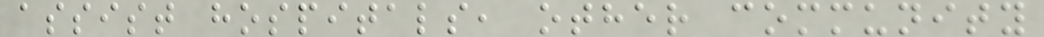assist hospitals, other community
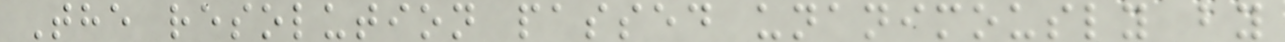The resolution passed unanimously by
